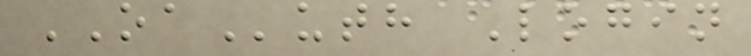OAuth Login
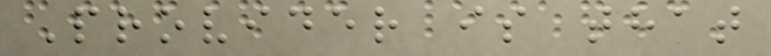Provider is that
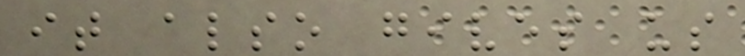it also gives us
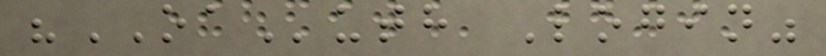"OAuth Login"
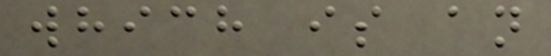which is an
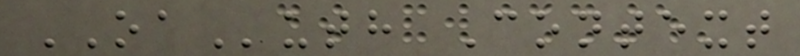OAuth Context
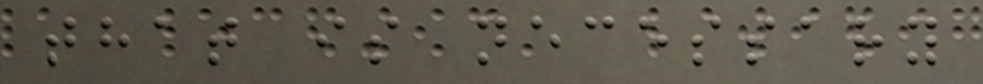that is necessary
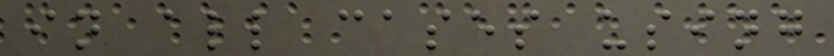in all cases using
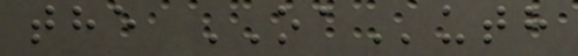the OAuth
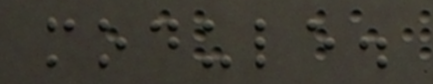module.
